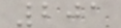201
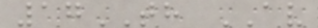17TH AV
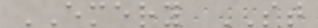EMERY ST
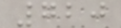720
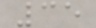35
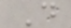D
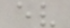ev
